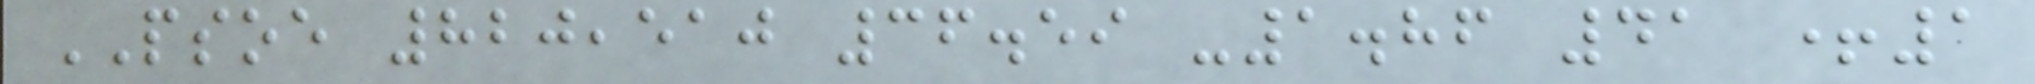PSOE 820,510 36.59 -1.86 41 +1
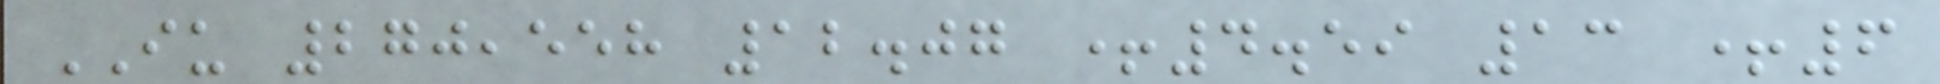IU 270,558 12.07 +4.59 13 +6
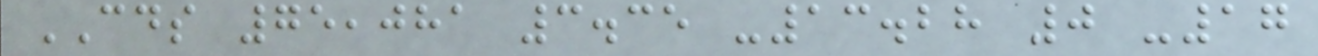CDS 75,081 3.35 -13.28 0 -17
